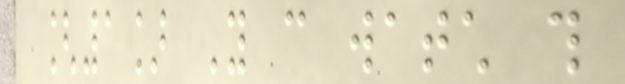[1] You can watch this
